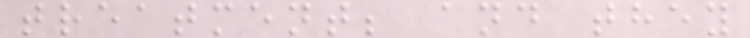treatment; and they
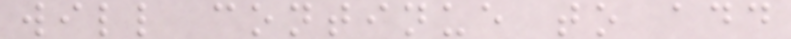will continue to add
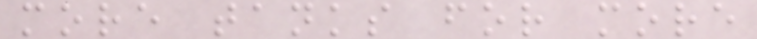more tanks for more
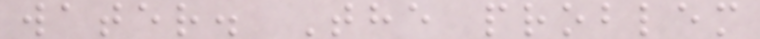water. The problem
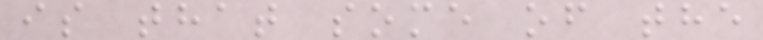is that some of the
